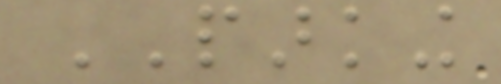PARKING
